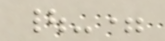|-=
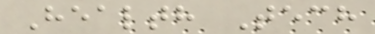Health Tech
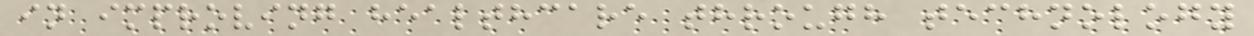in improving healthcare through technology
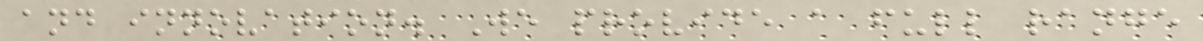and innovation. We provide a full range
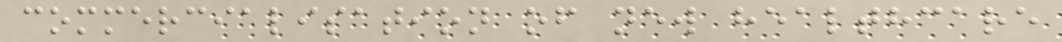commercialisation of new healthcare
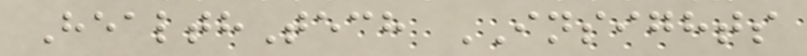HealthTech INSIGHTS
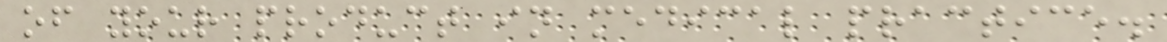of your product in medical practice.
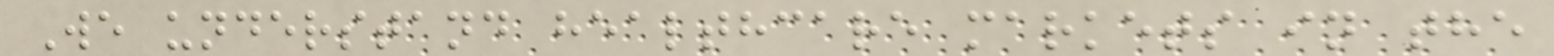We understand healthcare markets in the
